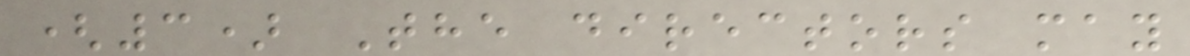(3) The directors may
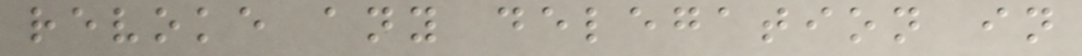revoke any delegation in
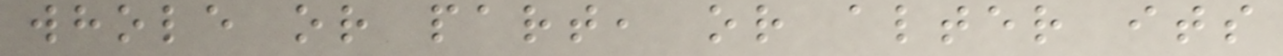whole or part, or alter its
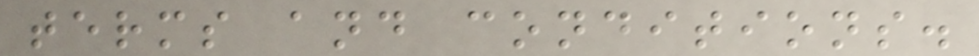terms and conditions.
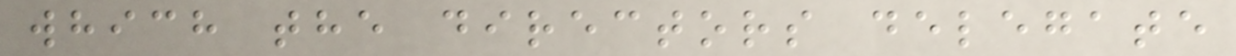which the directors delegate
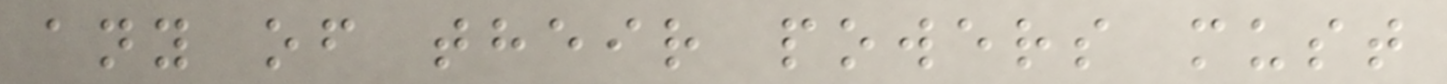any of their powers must
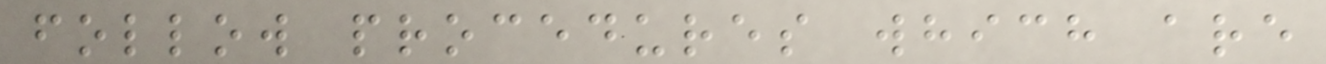follow procedures which are
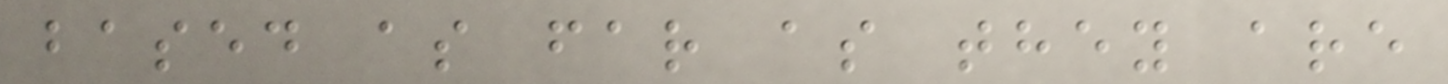based as far as they are
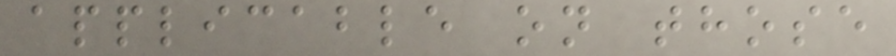applicable on those
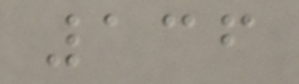136
